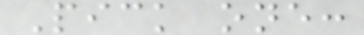Pick one:
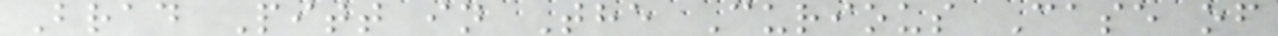Brad Pitt in The Curious Case of
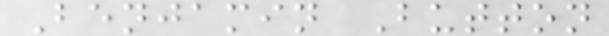Benjamin Button
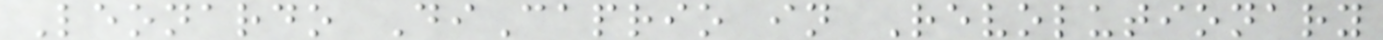Leonardo DiCaprio in Revolutionary
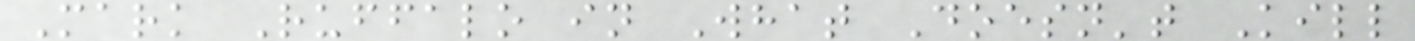Mark Ruffalo in What Doesn't Kill
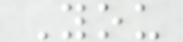You
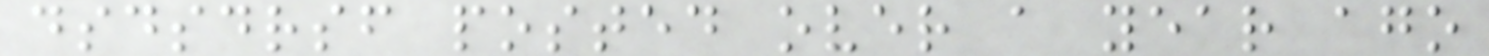dsdsdrsf posted over a year ago
